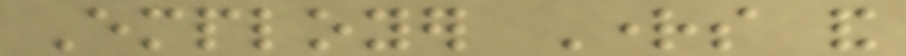Employer Rights and
